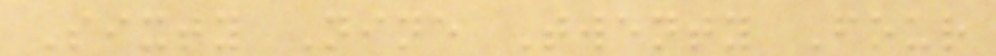Sixty Nine Twenty Four
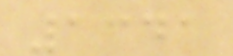1341
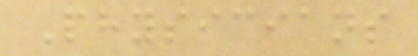Physicians
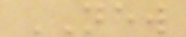NEW
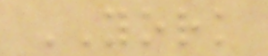YORK
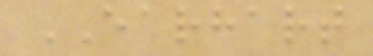EARHART
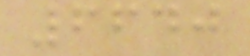6640
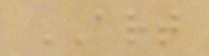ART
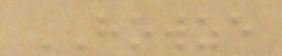HOWZE
